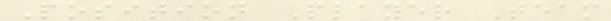Position Player Team
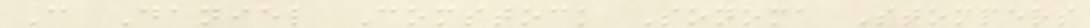C Daniel Comstock Sonoma Stompers
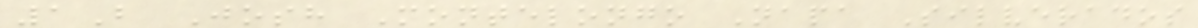1B Josh Montelongo Napa Silverados
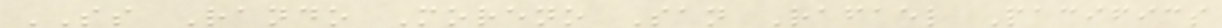SS Rando Moreno San Rafael Pacifics
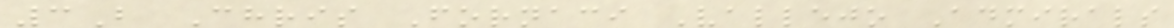3B Chris Fornaci Vallejo Admirals
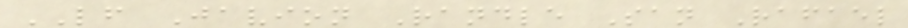LF Javion Randle San Rafael
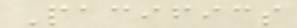Pacifics
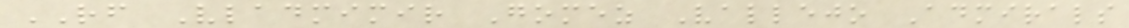RF Vladmimir Gomez Vallejo Admirals
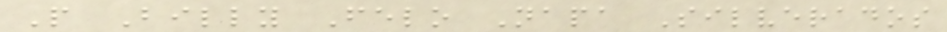P Billy Felo Napa Silverados
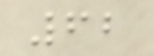62
